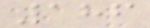186
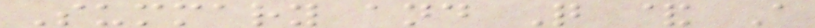Summary and Q & A
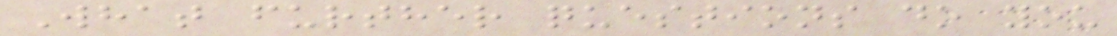What further questions do you
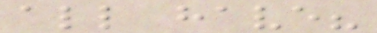all have?
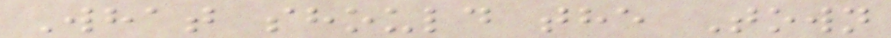What should the Town
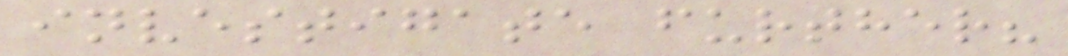investigate further?
